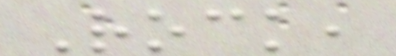Rock,
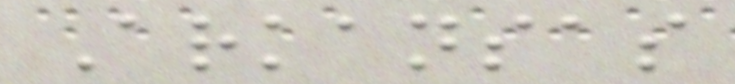Arkansas
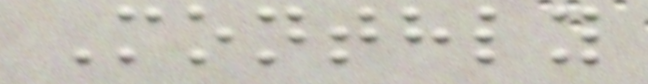Monthly
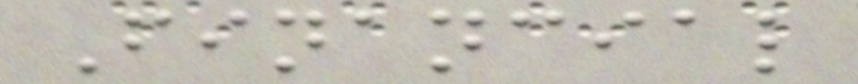Financial
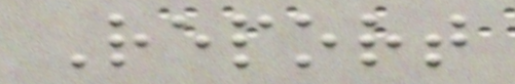Report
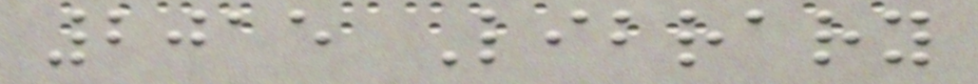2015 Library
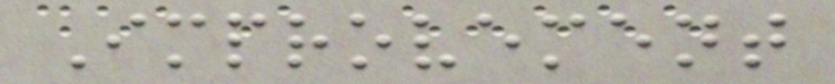Improvement
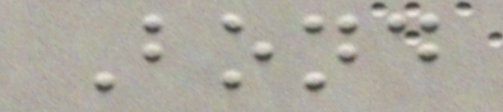Bond
